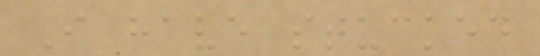I have stucked
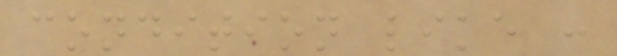condition like :
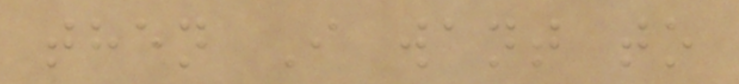then I want to
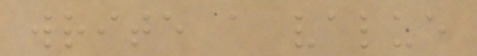write a value
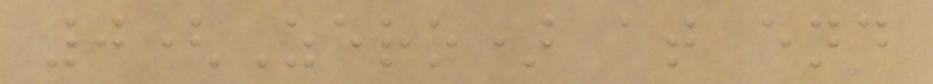0(Zero) at end
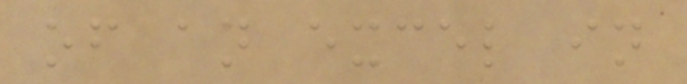of an excel in
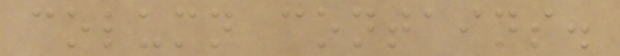column contains.
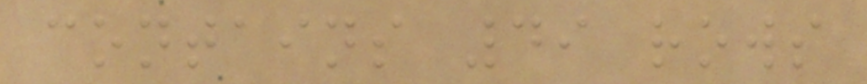contains 49 rows
